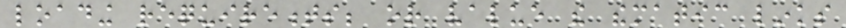loading requirements; or value the thematic links
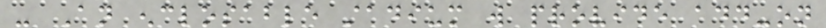- An enclosable stadium will provide add-on
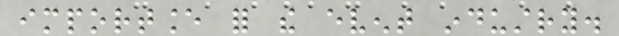importance for the event industry.
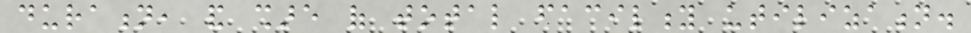duration, and share of total facility utilization.
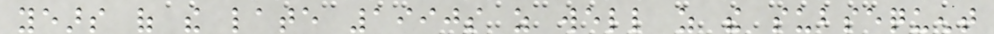years of the late 1990s as well as the subsequent
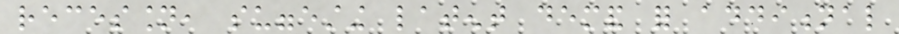recession, suggesting latent demand for additional
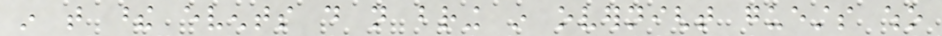in that these events do not bring in overnight guests who
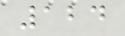124
